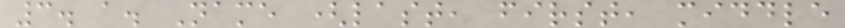3. a. Name (last, first, middle
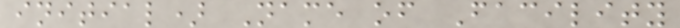initial) Name of Facility
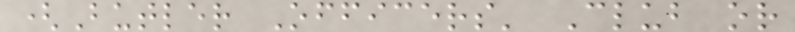(Butler Officers' Club or
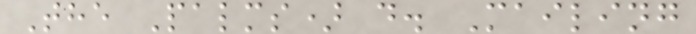The Palms) d. Mailing
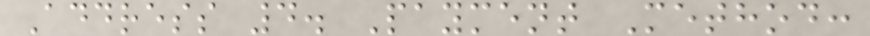Address 4. Payment Method:
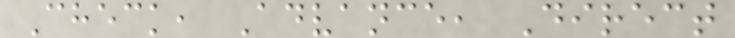Check, Advance, Direct
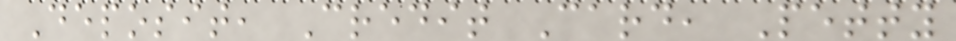Deposit, Credit Card, Petty
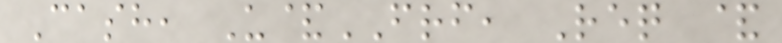Cash, U&FRF, Req &
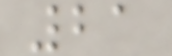21
